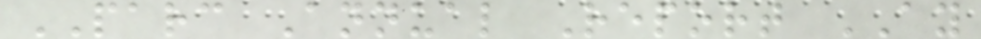PARC Annual Report AY
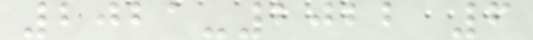2021-2022 6
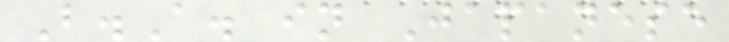B.A. in Japanese
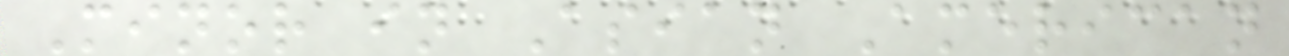Minor in Asian American
